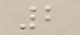2
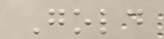Gold
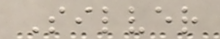Silver
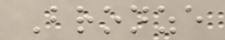Bronze
